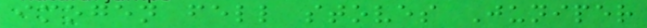imogen fell stoves Juniper
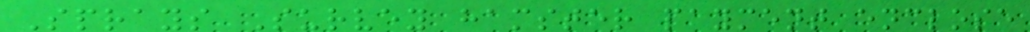Sprays Survey hamster payment enclose
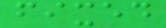fixed
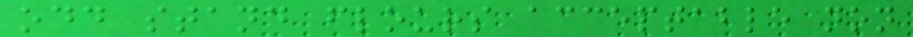odd stand flours acceptable non
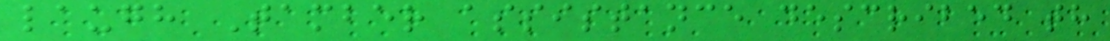laugh Tamber assistance described th
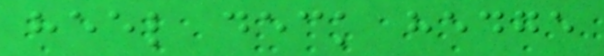heel deck hedge
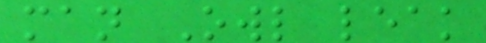man Owl leak
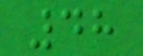48
